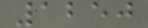1250
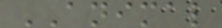ANIMAL
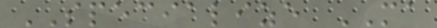SPECIALIZE MA
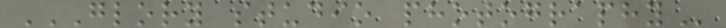GLORY STUDIO PHOTOGRAPHY
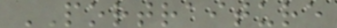PORTRAITURE
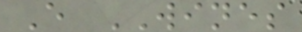E WINES
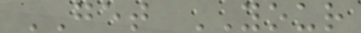GET YOUR
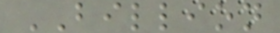BILLION
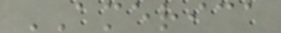AMERICA
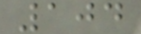104
